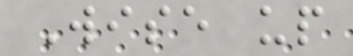Wise up
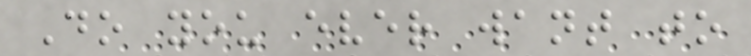Do you ever want to
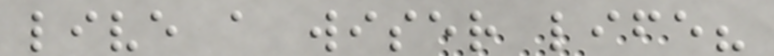live a wiser life?
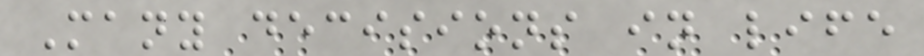Many decisions in life
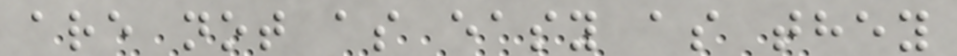are not as easy as they
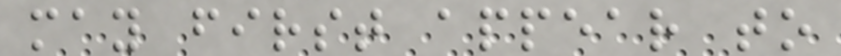may first appear to
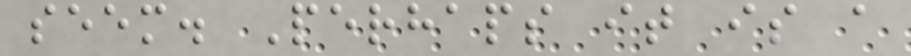seem. Perhaps it is a
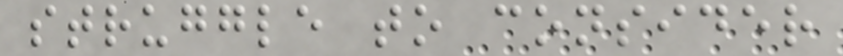struggle to consider
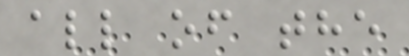all of the
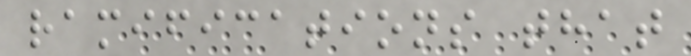ramifications that
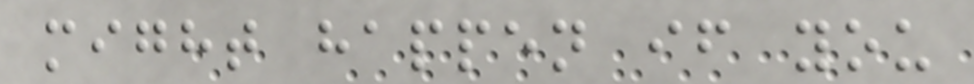might happen if you
